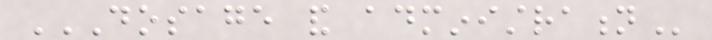DOSAGE AND ADMINISTRATION
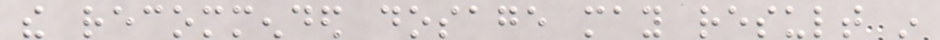the recommended dosage may result in
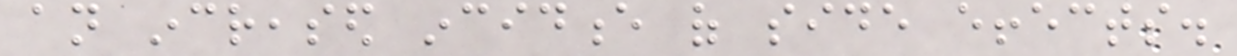an increased incidence of side effects.
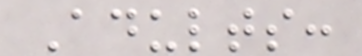Adults:
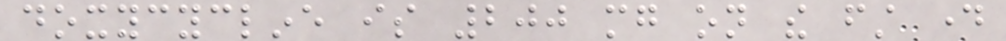doxycycline is 200 mg on the first day
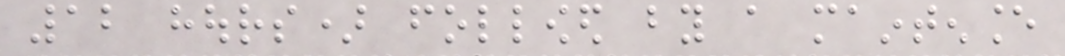12 hours) followed by a maintenance
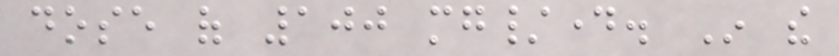dose of 100 mg/day. In the
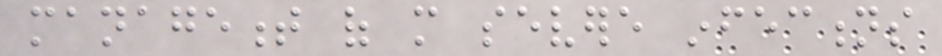management of more severe infections
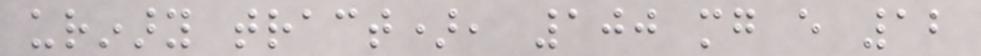urinary tract), 100 mg every 12
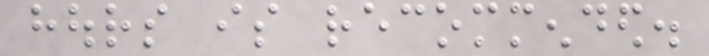hours is recommended.
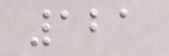121
